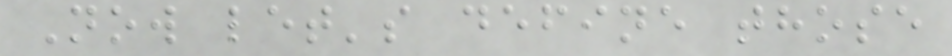Now let's define those
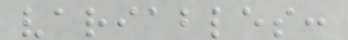variables:
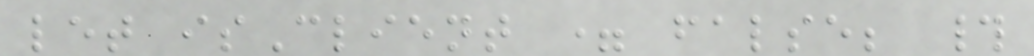let isClient = false; #
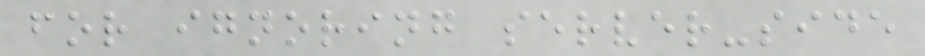for ignoring server-side
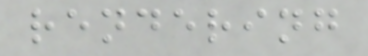rendering
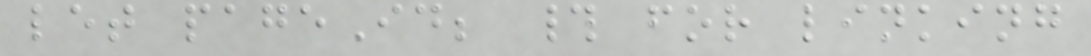let pageId; # for linking
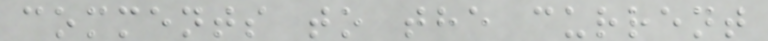comments to the current
